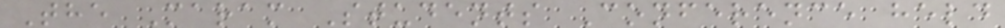The Maram Students Conference held
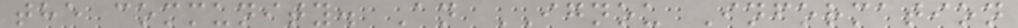the community. An IGNOU Information
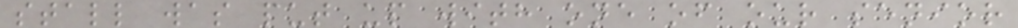stall was put up with one of our senior
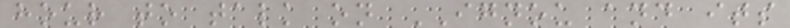hour to talk on IGNOU and its
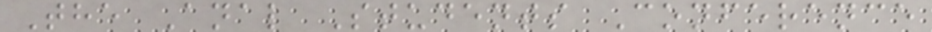The Anal Students Conference
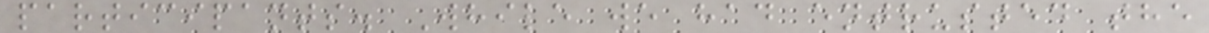participants. While we had entrusted the
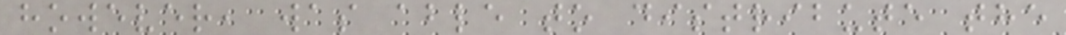however, was able to distribute the
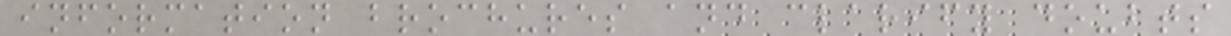information brochures and clarify doubts
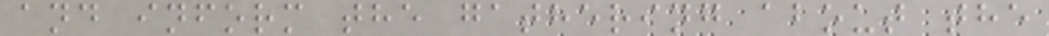and inform the gathering about the
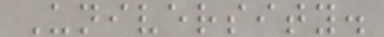University.
